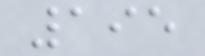195
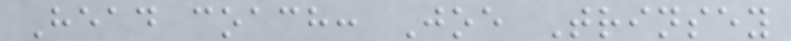Head coach: Joe Trinsey
